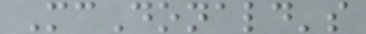McDonald's
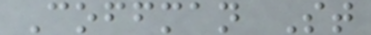Coffman St
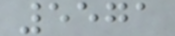5571
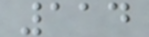114
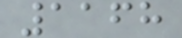1168
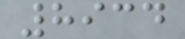8934
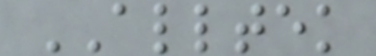ALLTEK
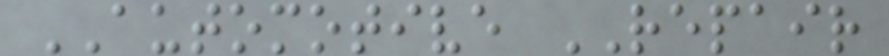AUTOMOTIVE REPAIR
